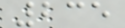235
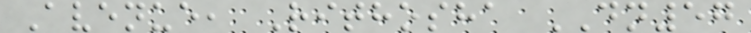Avenue, Rithosha DN57
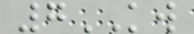7KW
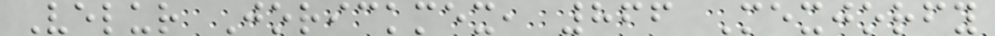Velur Jorickmex, 866 Mexjorfy
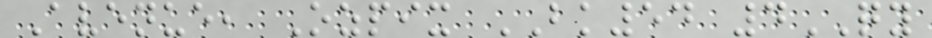Avenue, Ozpix BK54 4QY
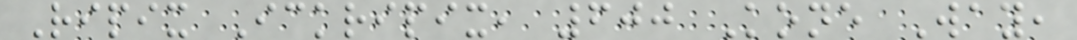Ripix Ickripix, 600 Kone Way,
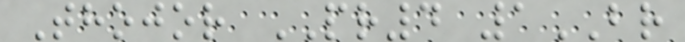Thojor PR4 1BR
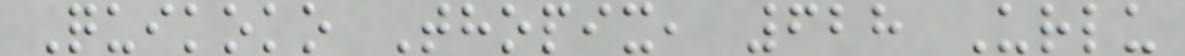Quikoko Thopix, 628 Urlu
